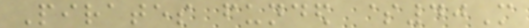Pirates funded $40M
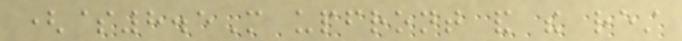($8.5M upfront and the rest
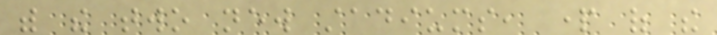with the two new stadiums, part of the
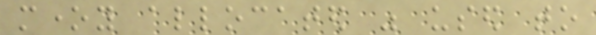money allocated was used to
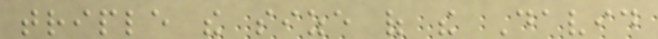triple the size of the David
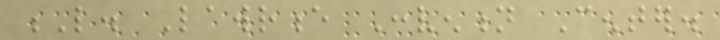L. Lawrence Convention Center.
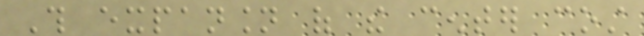This expansion of the center cost
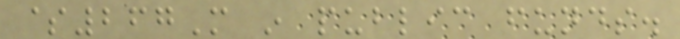$267M in public funds.
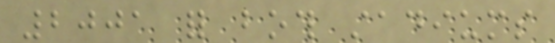2001 for both stadiums
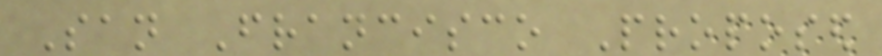San Francisco Proposed
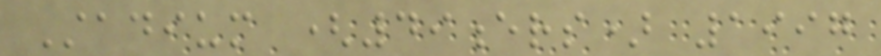Stadium (49ers) 1997
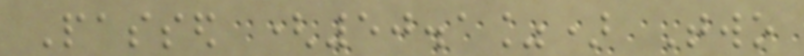Passed (50.1%) Two
